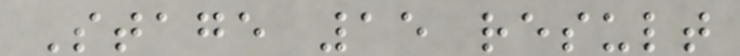Stage 15 result
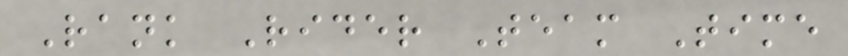Rank Rider Team Time
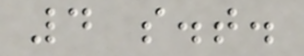4 s.t.
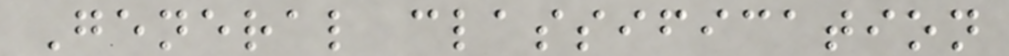General classification
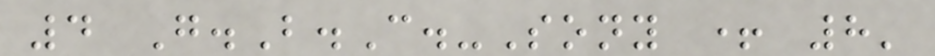4 G.B.C.-Sony + 8'
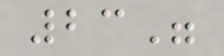23"
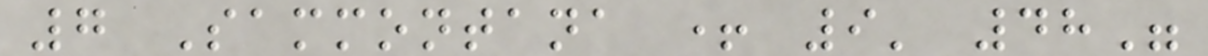7 Sammontana + 9' 48"
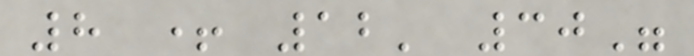8 + 12' 30"
